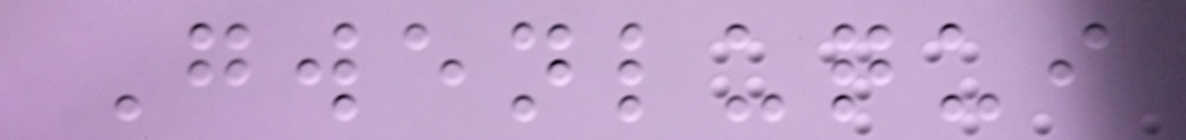Gwenluqui
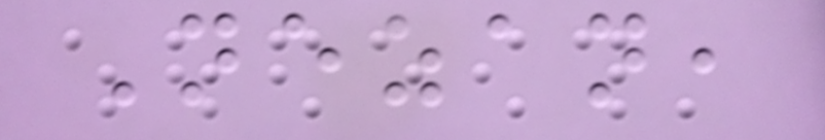Nezan,
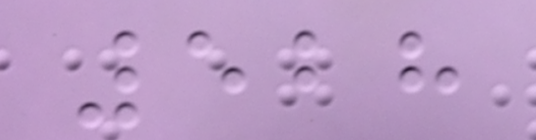528
